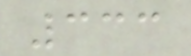333
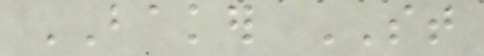BAKER ST
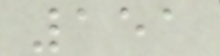151
